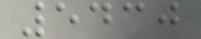5430
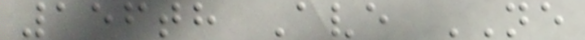156th Ave NE
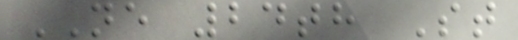NE 24th St
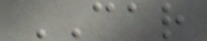CAR
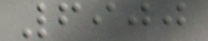6900
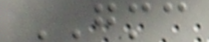GMC
